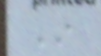In
